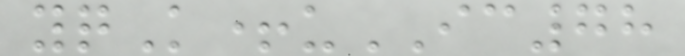yqK+uIC78
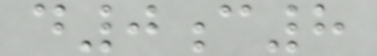d0c8
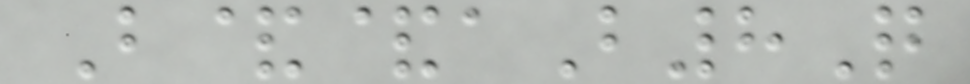B&&aB8Q
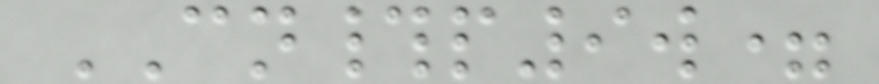CN#p9w=
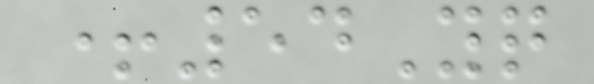+54Yq
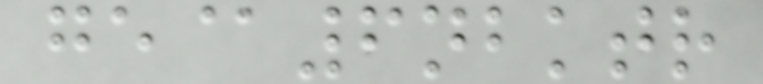ge@6nbktr
